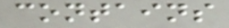contains
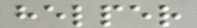helper
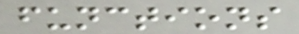functions
